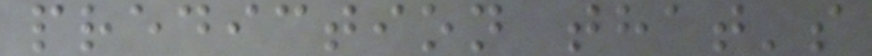prediction that's
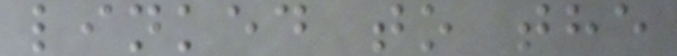linked to the
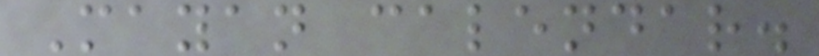Mayan calendar.
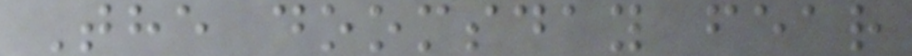The doomsday fear
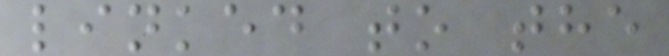linked to the
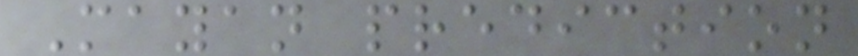Mayan prediction
